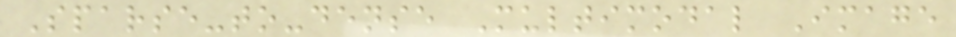Sparse-to-dense Multimodal Image
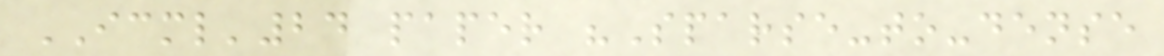ICML'24 paper "Sparse-to-dense
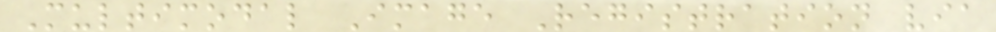Multimodal Image Registration via
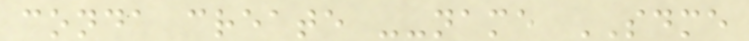conda create --name SDME
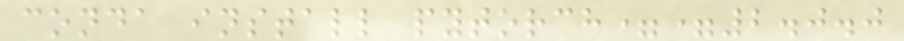conda install pytorch==2.0.0
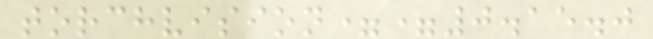torchvision==0.15.0
